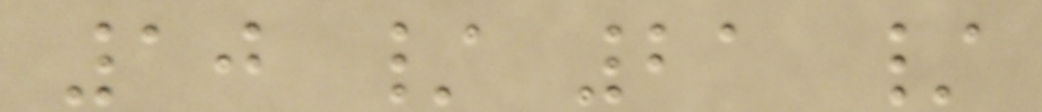10 / 21 /
